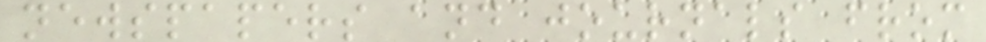newspapers and journals from
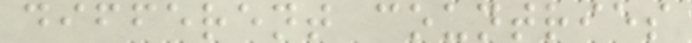different countries
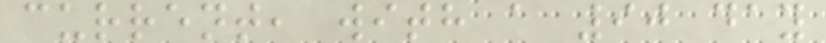current, with a 90 day
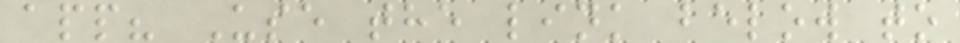app? Use the link below to
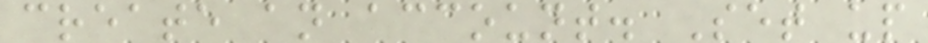create an account. Set up
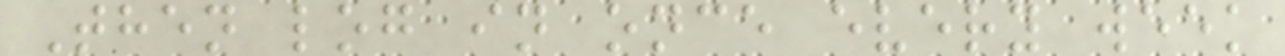Then log in once every week
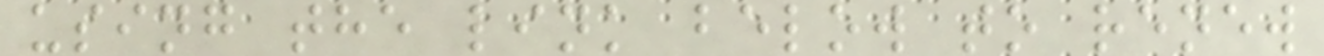using the link below to renew
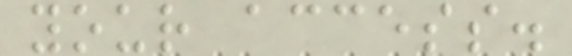your access.
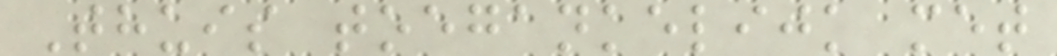Thuis toegankelijk met
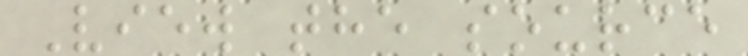View the source
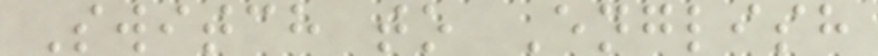Switch to English
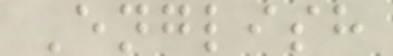English
